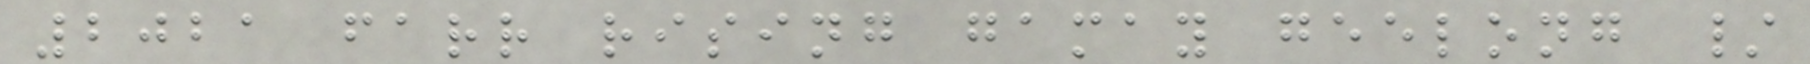2021 farr rising gamay geelong /
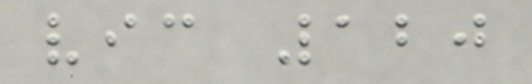vic 120
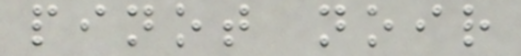pinot noir
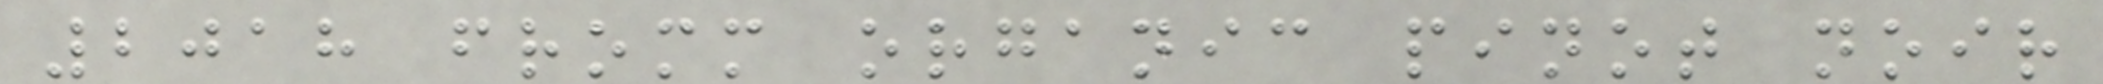2018 fromm organic pinot noir
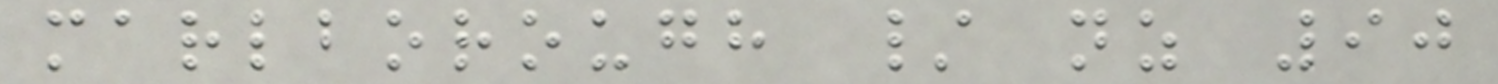marlborough / nz 90
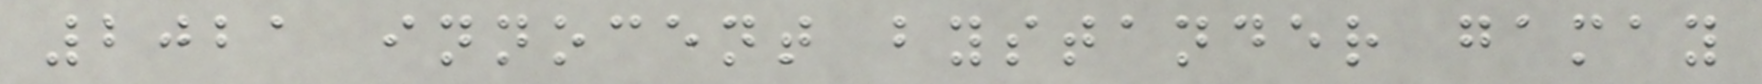2021 innocent bystander gamay
